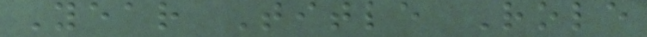Year Title Role
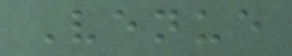Venue
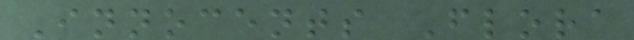Innocents Flora
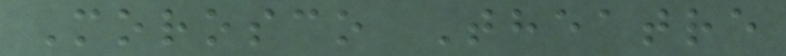Morosco Theatre
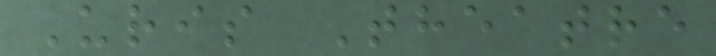Uris Theatre
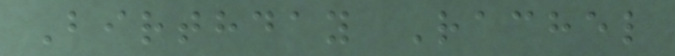Birthday Rachel
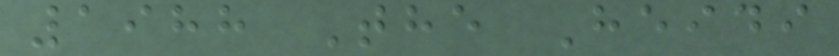1988 The Heidi
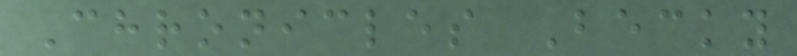Chronicles Becky
